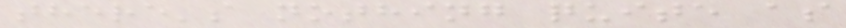there's nothing quite as
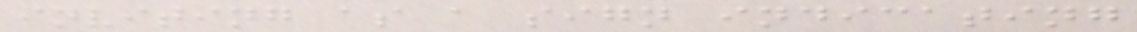inviting as a sign indicating
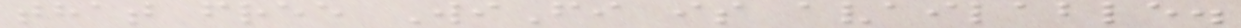that free WiFi is available.
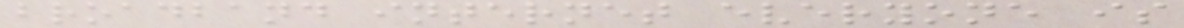broadband internet everyone is
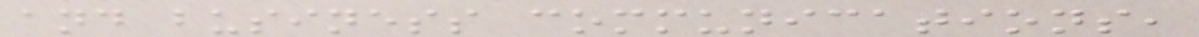and business communications,
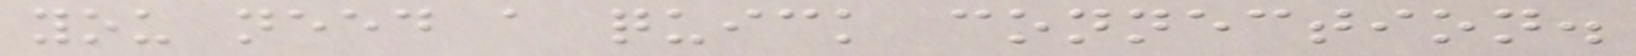you need a quick connection.
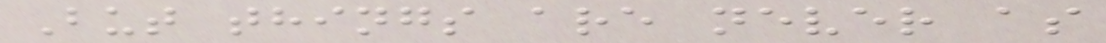But things are never as
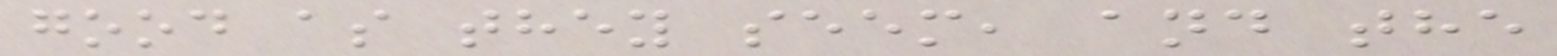good as they seem, and the
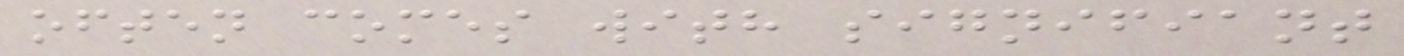often comes with signifiant
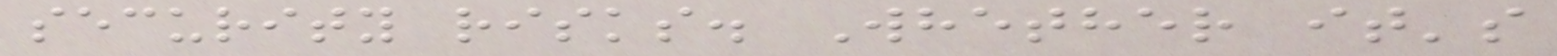security risks. Whether it's
